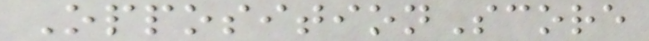OppositionScore
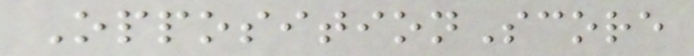OppositionScore
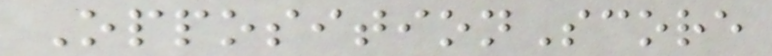OppositionScore
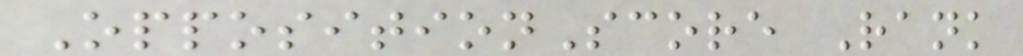OppositionScore Rank
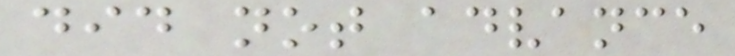did not advance
